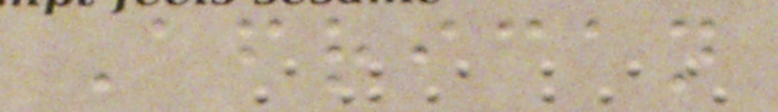African
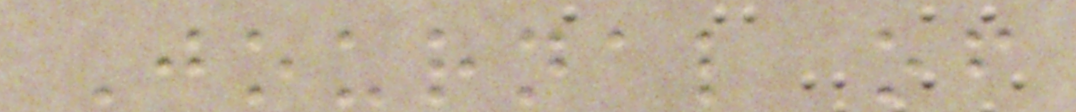Journal of
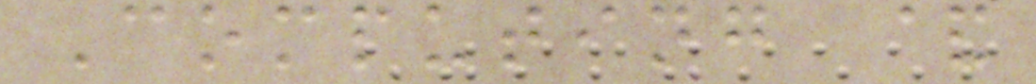Computing &
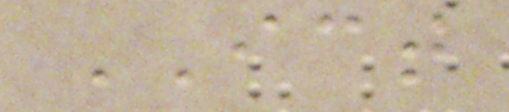ICT
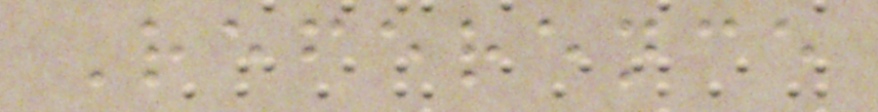Reference
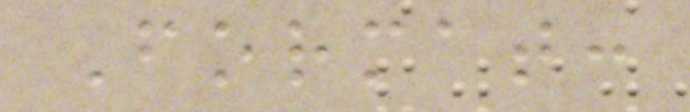Format:
